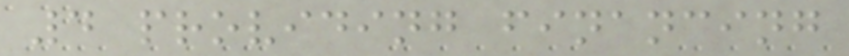4 providing financing
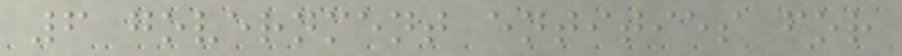6 government entities for
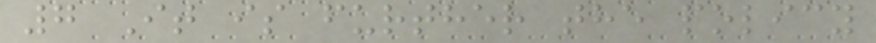7 It is further the policy
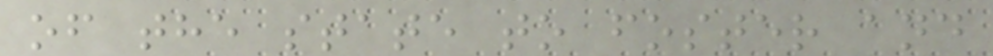of the state to foster and
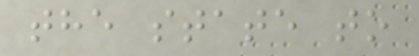the state to
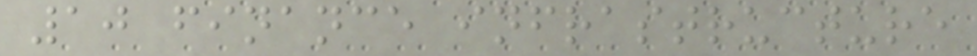10 finance infrastructure
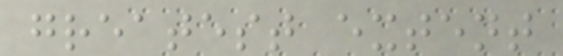greatest extent
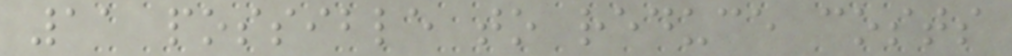11 possible to reduce costs
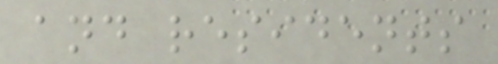and residents
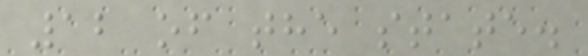12 of the state.
